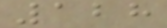128
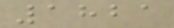1821
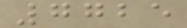7725
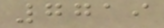7719
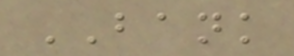BANK
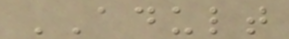ADULT
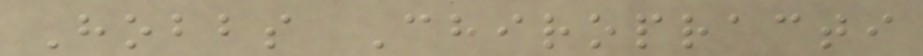Hobbs Chiropracti
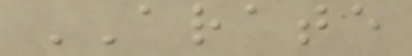ARATE
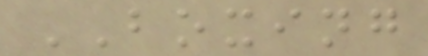BOXING
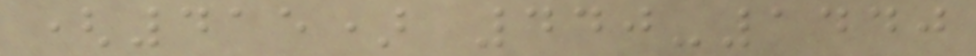(415) 440-1440
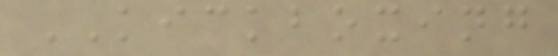KICKBOXING
